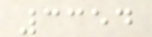3354
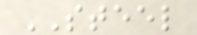STEEL
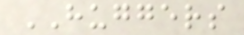HUGGERS
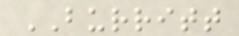BURRITT
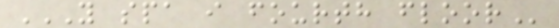Y SPA I FOURTH FLOOR
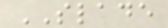SLADE
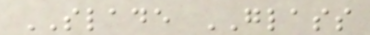SLADE GLASS
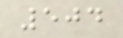504
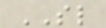SL
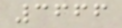3666
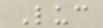Luc
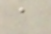a
